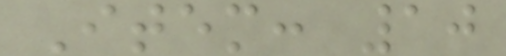Item: 10
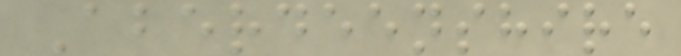Aberdeenshire
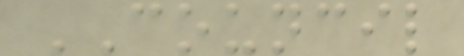COUNCIL
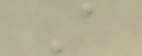A
